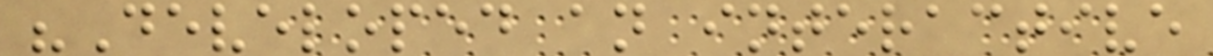"Developed an interactive
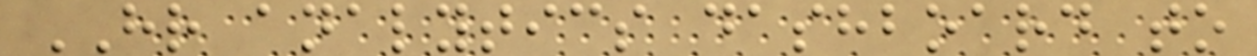HR analytics dashboard to
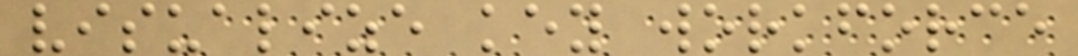visualize key workforce
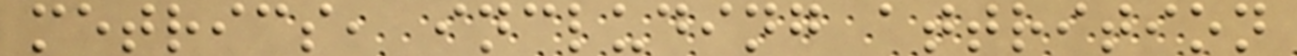metrics, including attrition
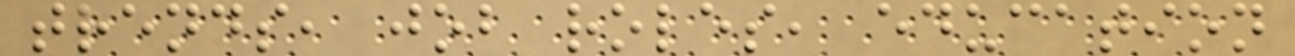trends, job roles, education
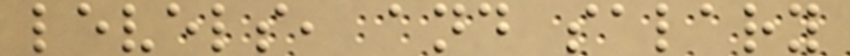levels, and salary
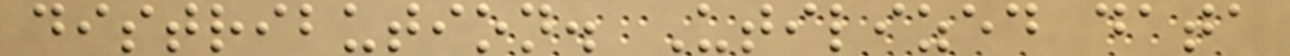distribution. Utilized data
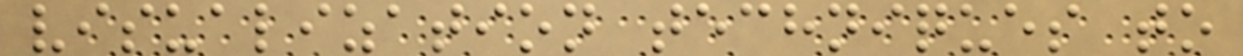visualization techniques to
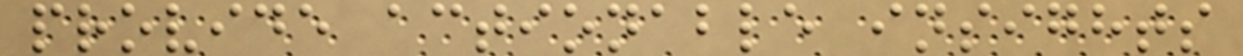provide actionable insights
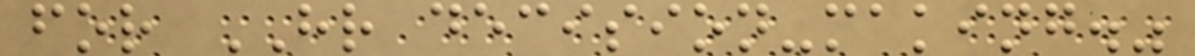for HR decision-making."
